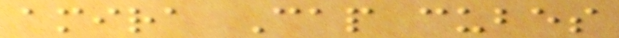amira Cap cubes
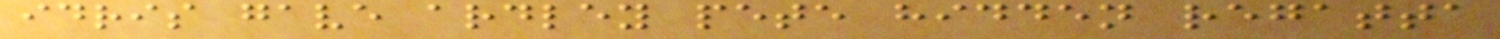idris gave ardley pete hidden regatta
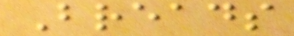Breads
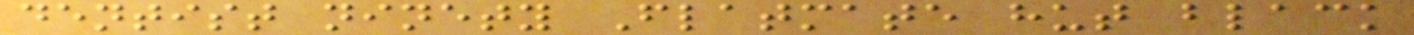dentist ninety Flatmate hut black
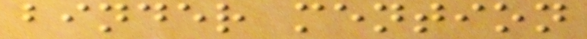binder mention
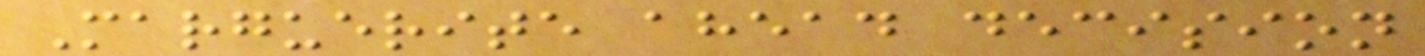Marguerite ahead decision
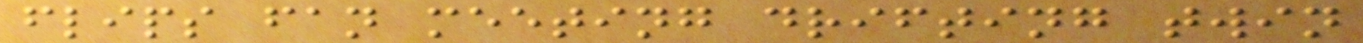flips fan meeting drifting twin
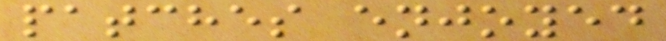patches enjoyed
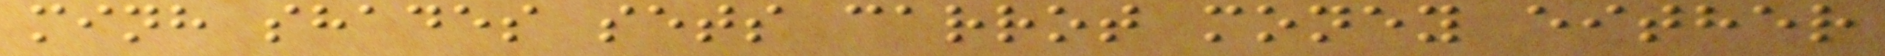minh shades sets carrot money either
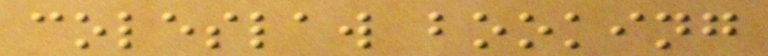coleslaw booking
